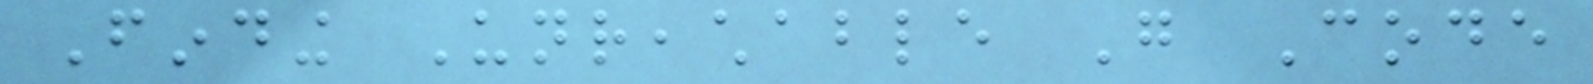Finding Unreachable Go Code
